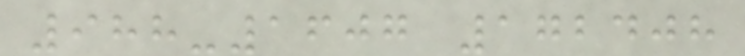988-1607 172408
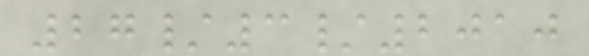27/3/2010
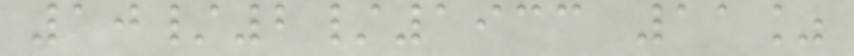10/2/1933 11%
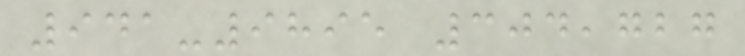941-9895 304,727
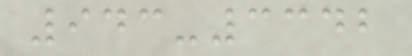943-3342
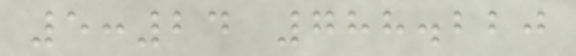5:24 788.220
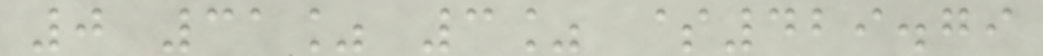0 31% 3% $429.79
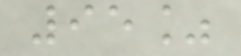95%
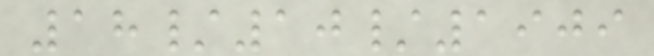18/10/1909
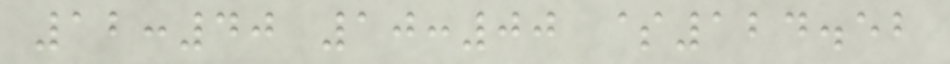12:40 10:00 $124.52
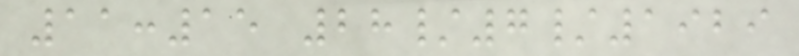11:15 28/7/1929
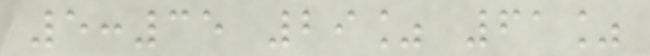5:35 29% 61%
